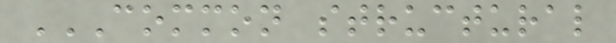COMMON STRUCTURAL
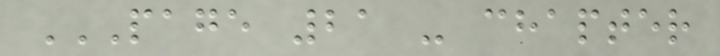PAGE 21 - CHAPTER
